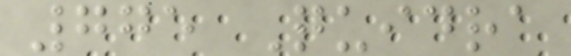775 Quidra
